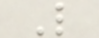L
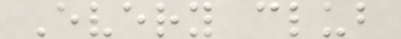Every club
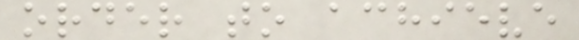order to achieve
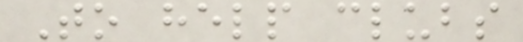To help clubs
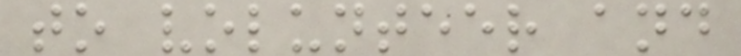to volunteer and
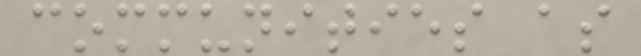communities as
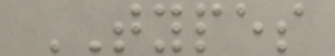TYPES
